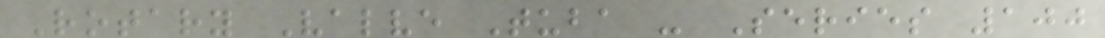Rotary Valve Tuba - Series 100
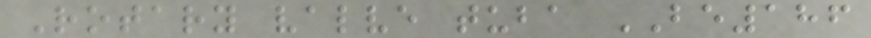Rotary valve tuba BE186
